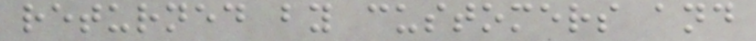returned by customers and
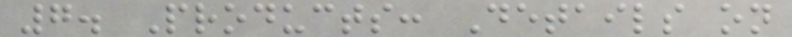7. Products: Details on
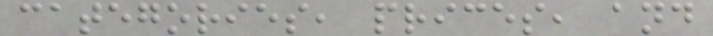categories, prices, and
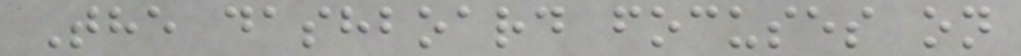The dashboard focuses on
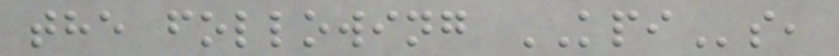the following KPIs,
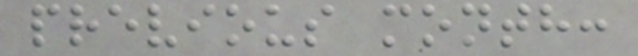previous month:
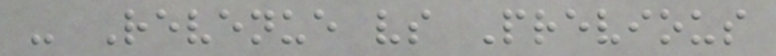- Revenue vs Previous
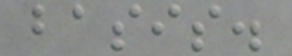basis.
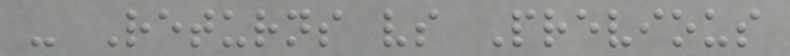- Returns vs Previous
